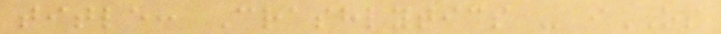title: Crashlytics - iOS
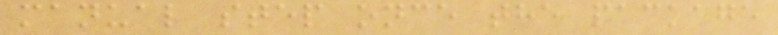manual step once the package
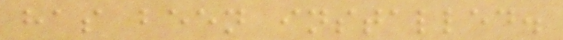has been installed.
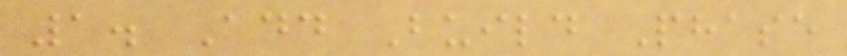1. Add Build Phase
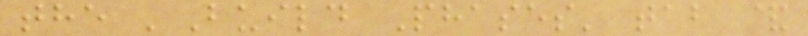the 'Build Phases' tab &
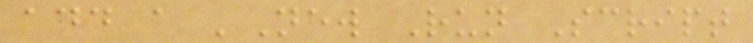add a 'New Run Script
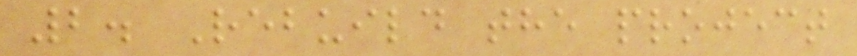2. Rebuild the project
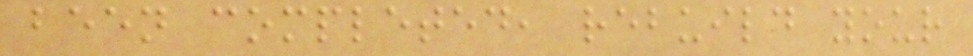been completed, rebuild your
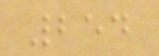254
